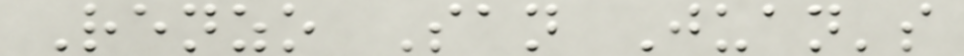Renzo San Juan's
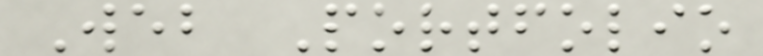Web Portfolio
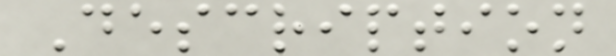Description
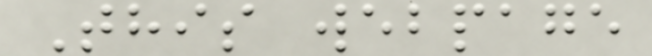This webpage
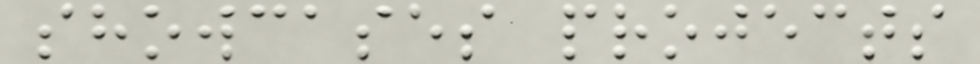showcases projects
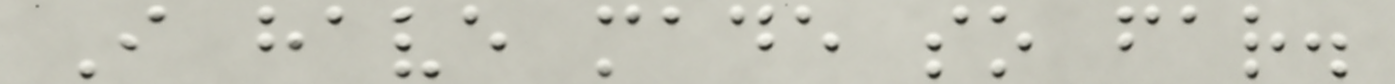I have made so far.
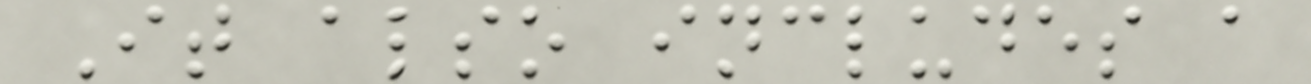It also includes a
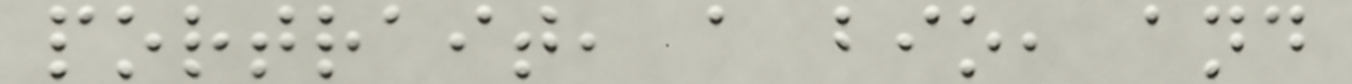portrait, a bio, and
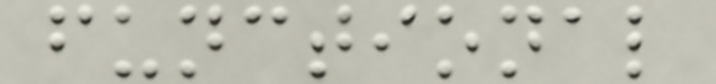functional
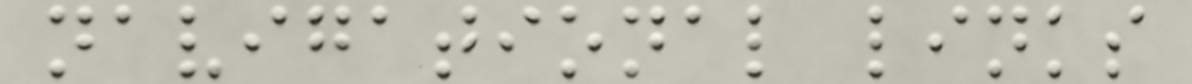navigational links
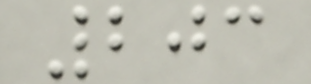203
